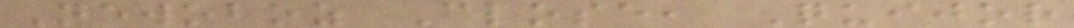Newoboz Close, Quijor
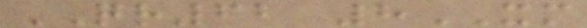QR62 8XM
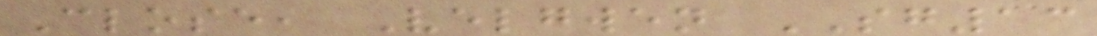Close, Velgwen SG13
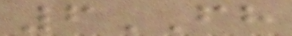6FH
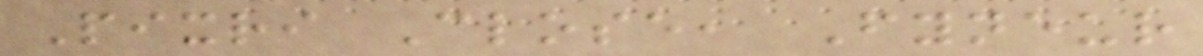Pixri Close, Fyneur
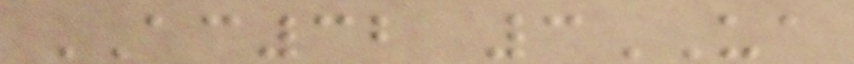AC32 3UA
